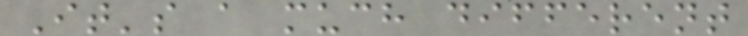It's a much different
